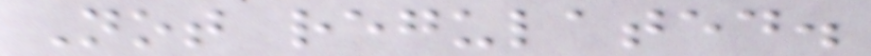Not regulated.
